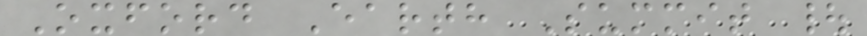Oxford Earth Summit |
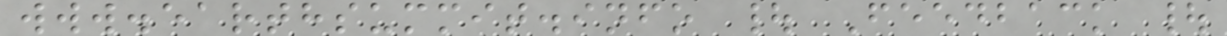www.earthsummit.info | Feedback |
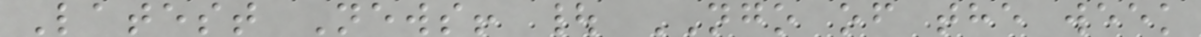Latest News! | NGO of the week
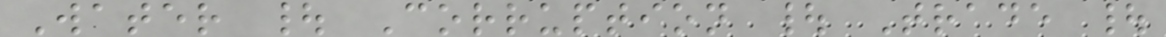Water | Corruption | Trade |
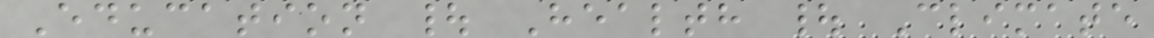Education | Health | Climate
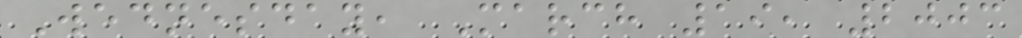Wednesday, March 19, 2003
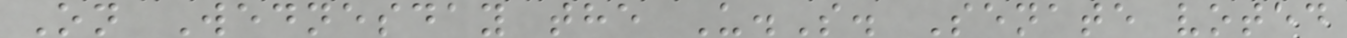On Wednesday the U.S. Senate voted
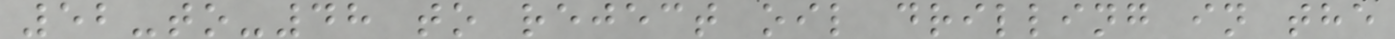52-to-48 to reject oil drilling in the
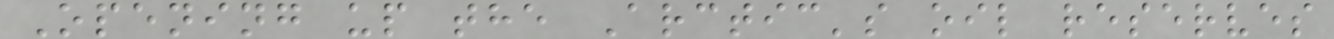Opening up the Arctic's oil reserves
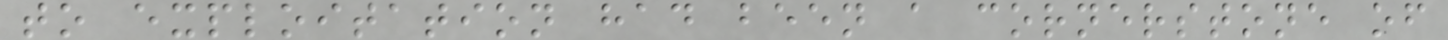to exploitation had been a cornerstone of
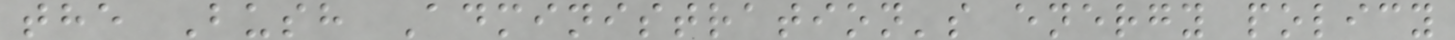the Bush Administration's energy policy
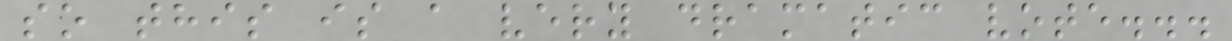so this is a very dramatic vote...
